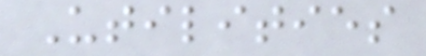Utilities
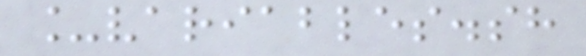_variables.sh
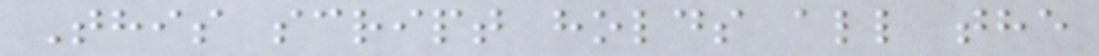This script holds all the
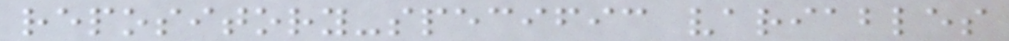repository-specific variables
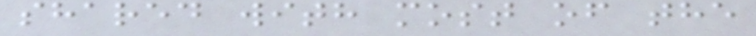shared with most of the
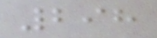298
